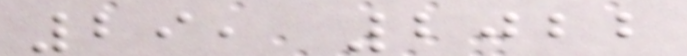29, 2022
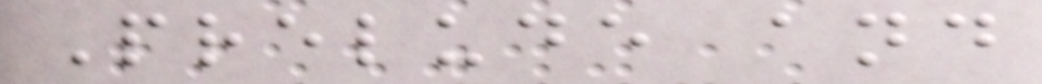Prelude and
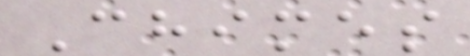Chimes
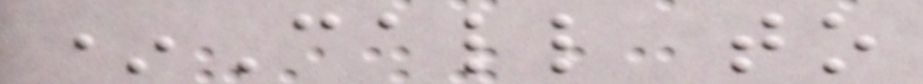*Call to
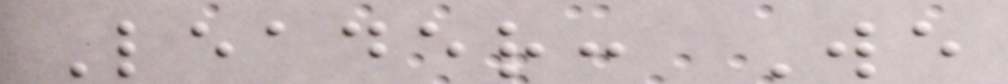Leader: We
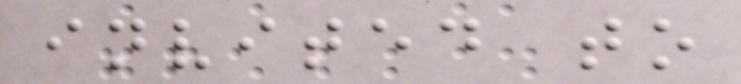invited to
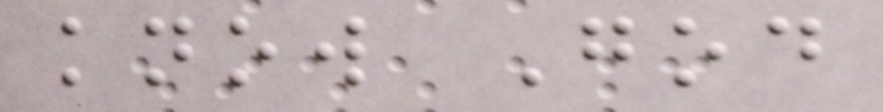know God
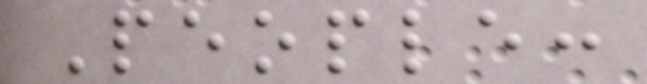People:
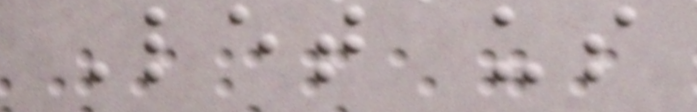Let us
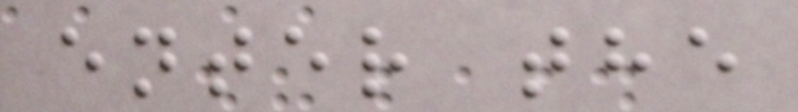enter the
